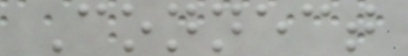Connect
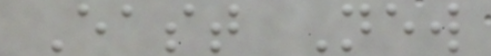East New
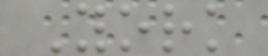York
